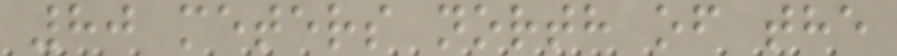80 meters north of the
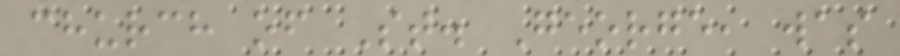church of St. George, was
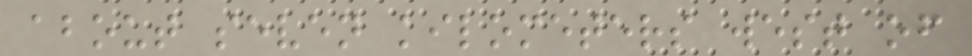about seven kilometers west of
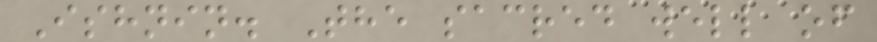Ishnin. The sacred well of
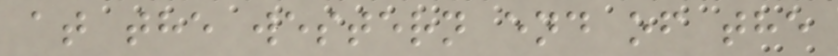at the western end of the
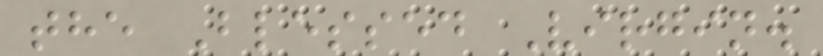the Blessed Virgin.
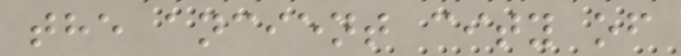the ancient city of
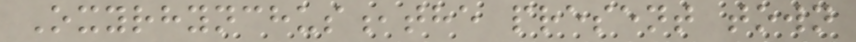Oxyrhynchus,the present town
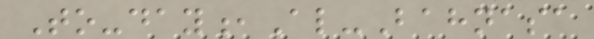To-day,Al-Bahnasa
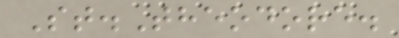St.Theodore.
